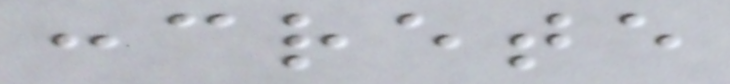concrete
